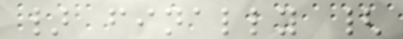} finally {
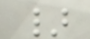}
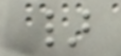}
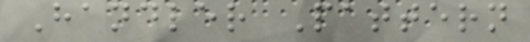Handler Pattern
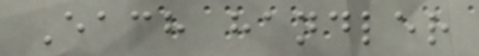Each handler
